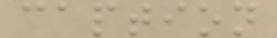caption
